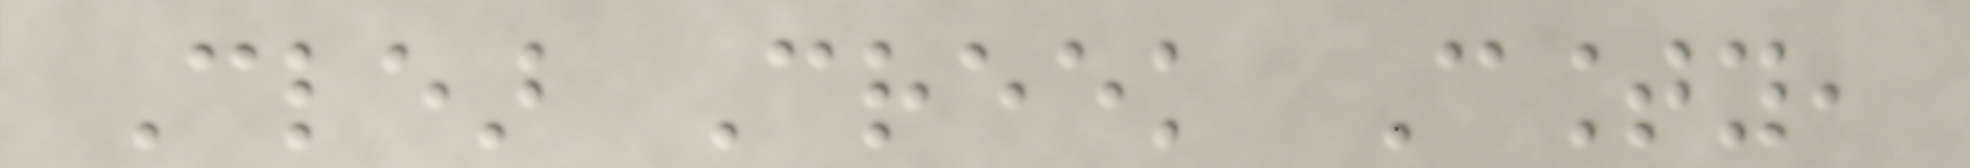Clear Creek County,
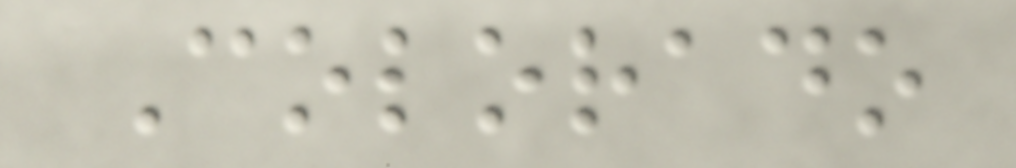Colorado
